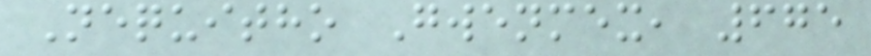Nequitho Gwenmex, 675
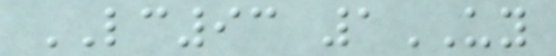LC93 1UY
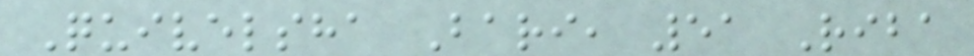Quivelsha Bari, 51 Riba
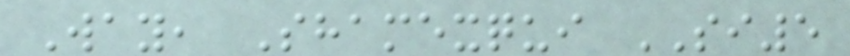Way, Shamexqui SI5
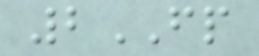2FP
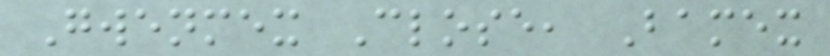Gwenmex Close, Bamex
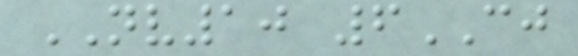NV10 6CJ
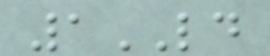1LD
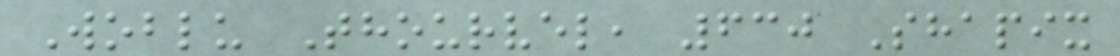Woblu Thourvel, 630 Shapix
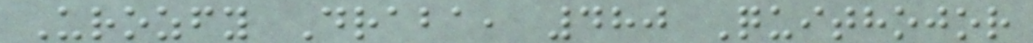Urozfy Draba, 480 Quithojor
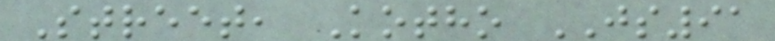Street, Kotho JS91
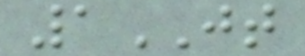1JT
